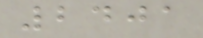2401
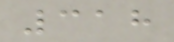318
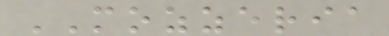MOZZERIA
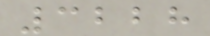3228
